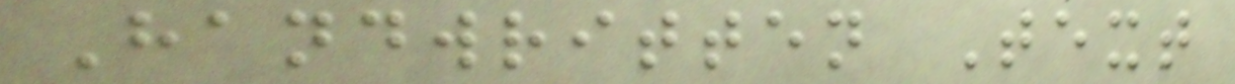Handwritten Text
